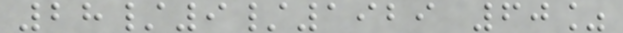28/9/1929 60%
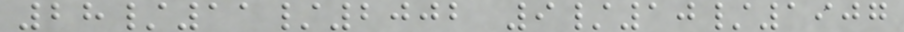28/11/2002 9/10/1907
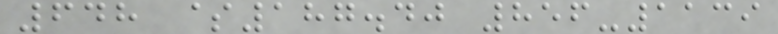648 $187.40 856-1139
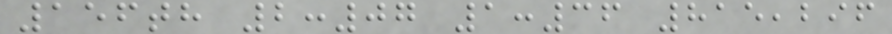156th 2:07 1:36 815,296
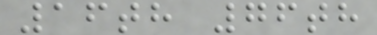16th 76th
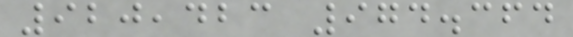920,423 974.364
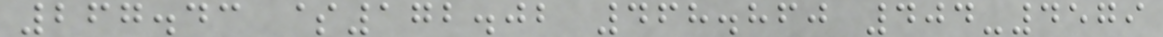267.43 $172.02 468.860 404-4579
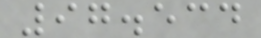97.534
